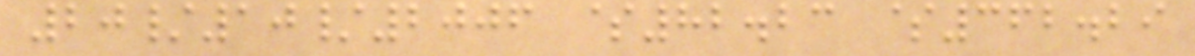20/10/2006 $82.23 $362.29
